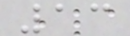13
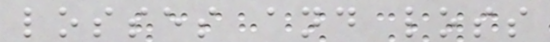losses and loss
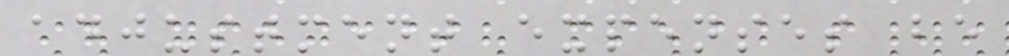adjustment expenses be
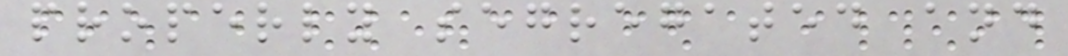properly segregated and
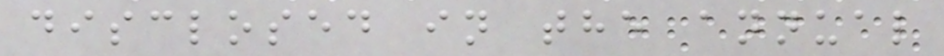disclosed in the annual
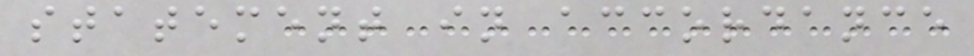statement in accordance
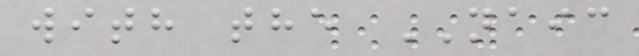with the NAIC
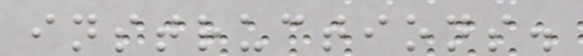instructions.
